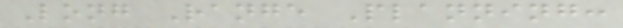Long Range Planning:
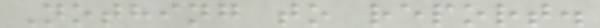Nothing to report.
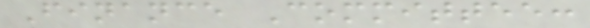Finance Committee:
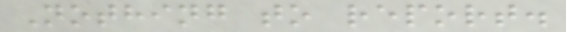Nothing to report.
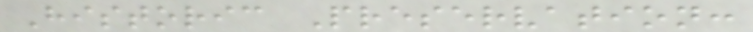Historic Preservation:
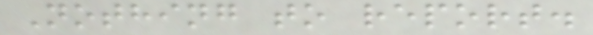Nothing to report.
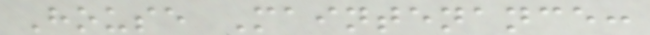House Maintenance:
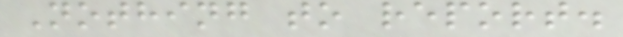Nothing to report.
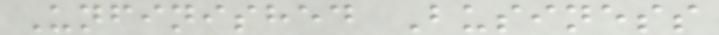Unfinished Business
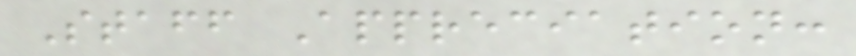Staff Appreciation:
